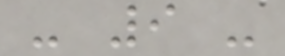- 9 -
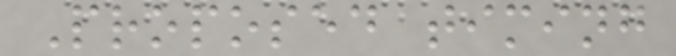Proposed timing
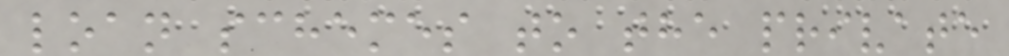loan schemes to the private
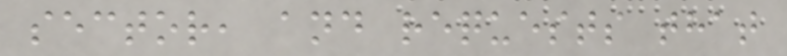sector, and requests that
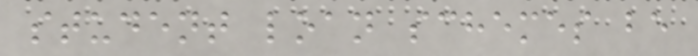student loan schemes be
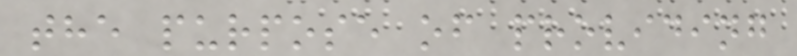the purpose of providing
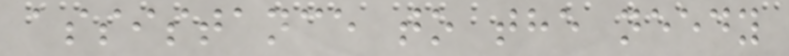assistance to the needy
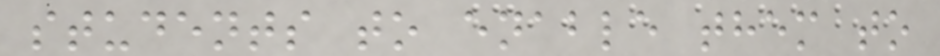students to enable them to
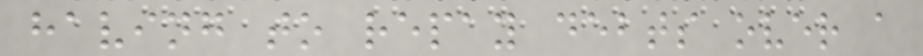having to repay debts over a
